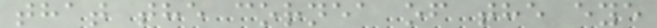that the cornea of the eye
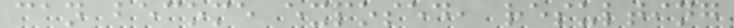can become exposed, resulting
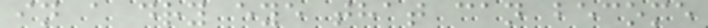in a dry eye that can become
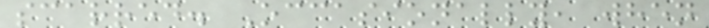scarred. Occasionally, when
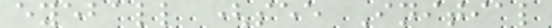eyeball (see Initial
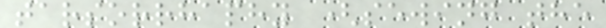tarsorrhaphy (sewing the
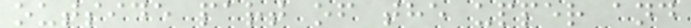outside part of the upper and
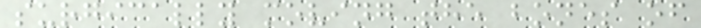surgically moving the bones of
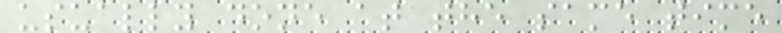usually done at the same time
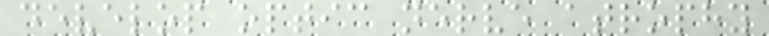develop optic nerve atrophy
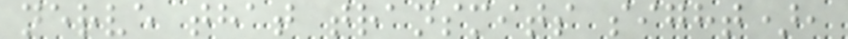nerve that transmits sight),
